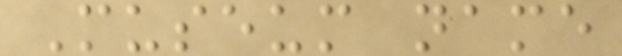Museum name
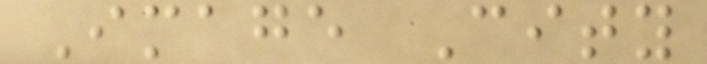Image City
